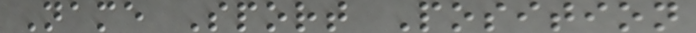Name Sport Position
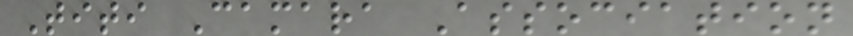Titi Camara Association
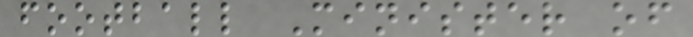football Minister of
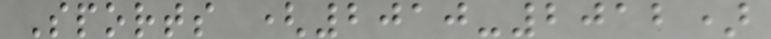Sports (2010-2012)
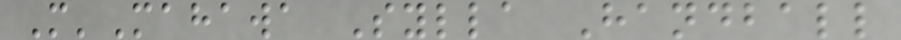M'Mahawa Sylla Handball
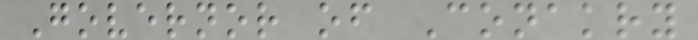Governor of Conakry
